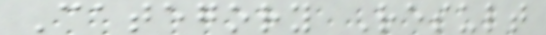Category Result
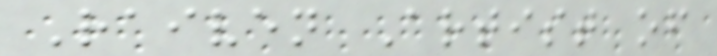Raiven Artist of
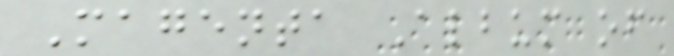Magenta Album of
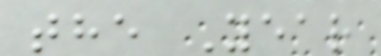the Year
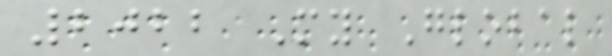2022 My Global
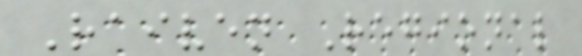Raiven Regional
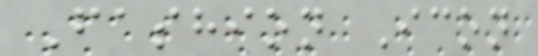Fashion Icon
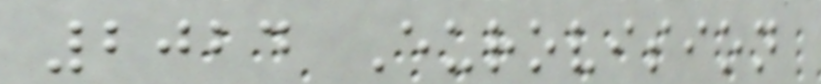2024 Eurovision
